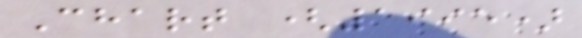Chart (1995)
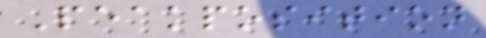Peakposition
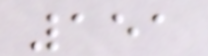151
